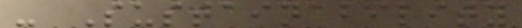- Sustainability
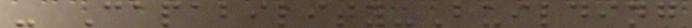- Capability-Building
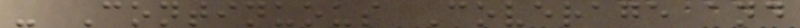- Continuous Coverage and
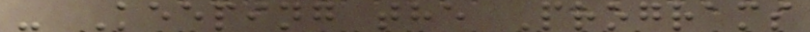- Keeping the Programs
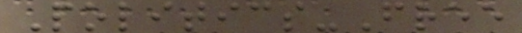Politics-Free
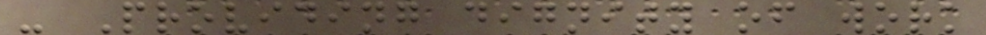- Providing dignity of work
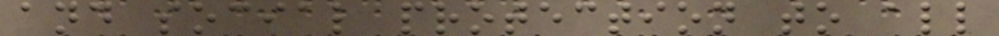and social protection to all
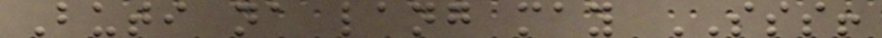Buti na lang may SSS!
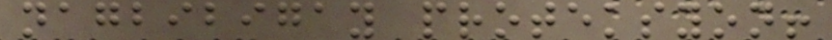nagbibigay proteksyon!
